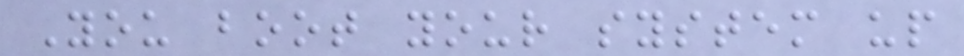You boot your system up
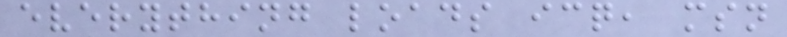everything loads icq, msn
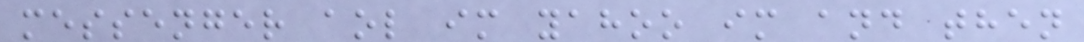messenger aol im yahoo im and then
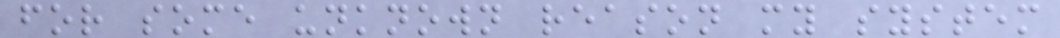for some unknown reason my system
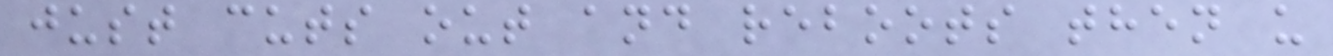just cuts out and reboots then u
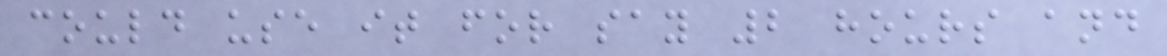could use it for say 2 hours and
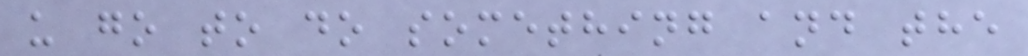u go to do something and the
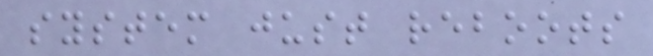system just reboots
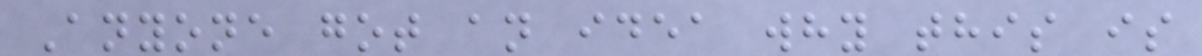Anyone got an idea why this is
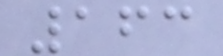163
